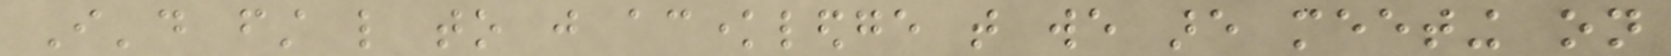I'd first like to just acknowledge that we are meeting on
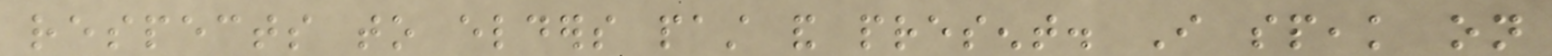respects to elders past and present. I speak on
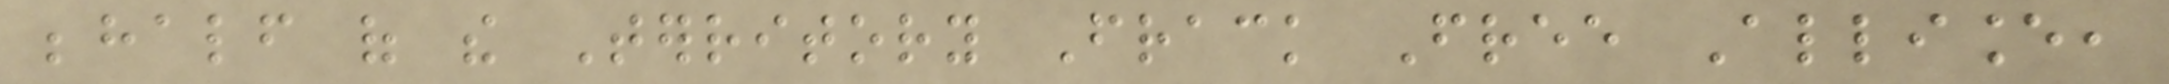behalf of the Territory Frack Free Alliance,
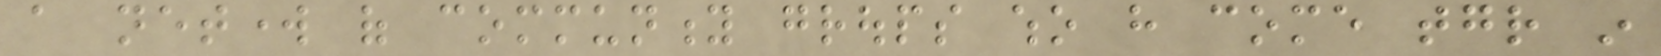a network of community groups who have come together in
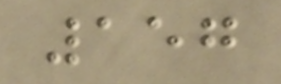157
